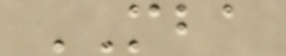MBA
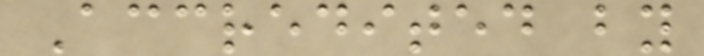Accredited by
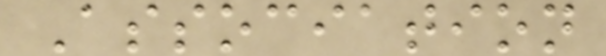Association
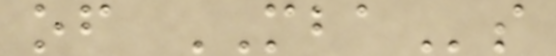of MBAs
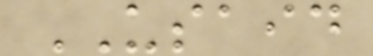USAID
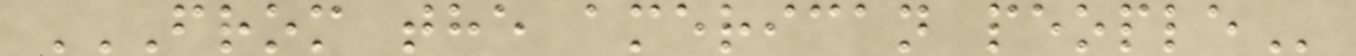FROM THE AMERICAN PEOPLE
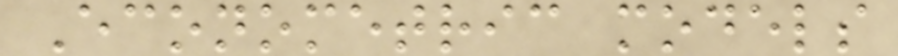Econometric models
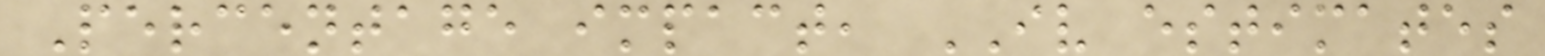Percentage impact, IV estimates
